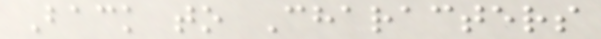Back to Characters
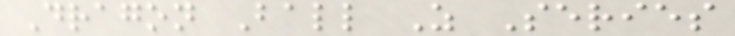Dragon Ball Z Series
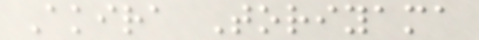Akira Toriyama
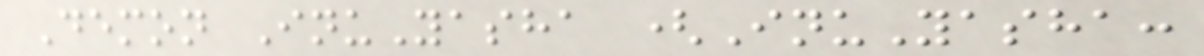Demon InuYasha (InuYasha:
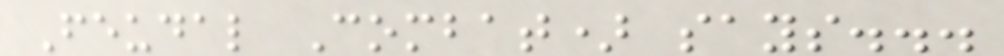Feudal Combat) says...
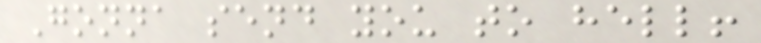Gonna send you to hell!
